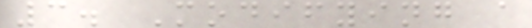3. Modifying a
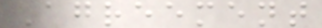Agreement
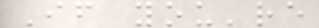If you're
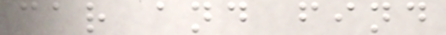car and find
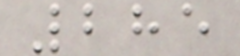285
